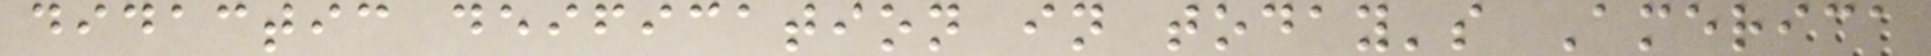didactic deification in today's America
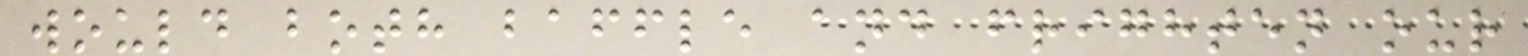would both baffle and frighten our
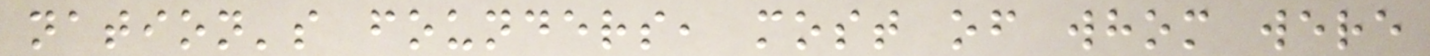nation's founders, most of whom were
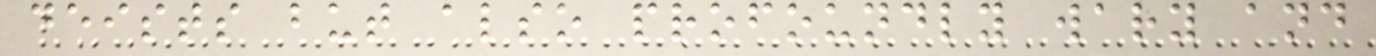deists but also profoundly wary and
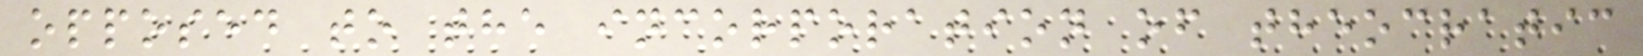opposed to the incorporation of theocratic
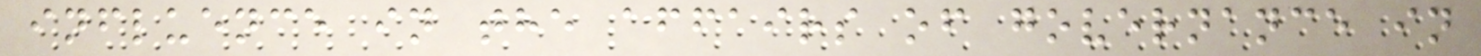influence in the affairs of governance in
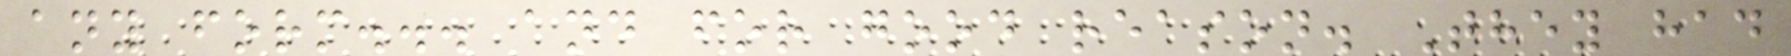any form... and for good reason. They had
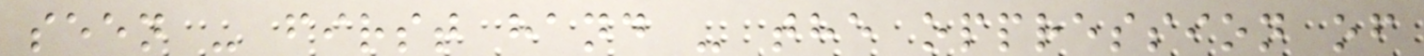seen - first hand - the oppression of
